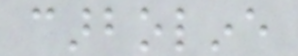carboline
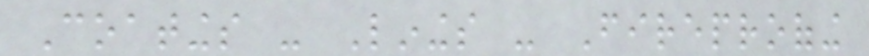Coatings - Linings - Fireproofing
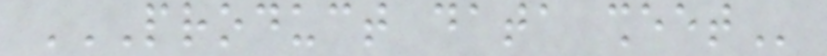PRODUCT DATA SHEET
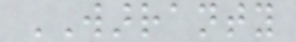WARRANTY
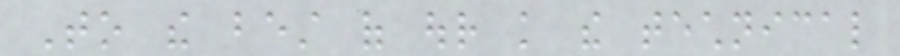To the best of our knowledge the technical
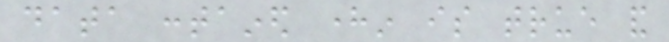data contained herein is true and
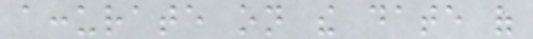accurate on the date of
